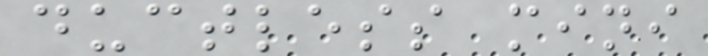ductless mini
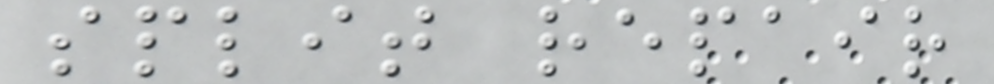split repair
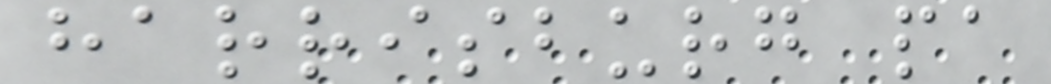harrisburg pa
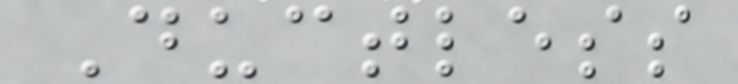Ductless
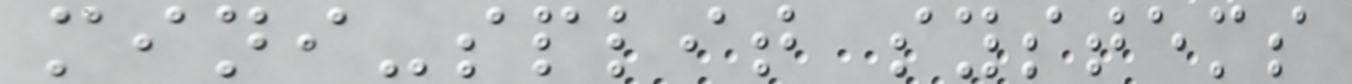mini-split systems
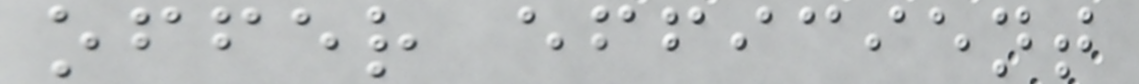offer efficient
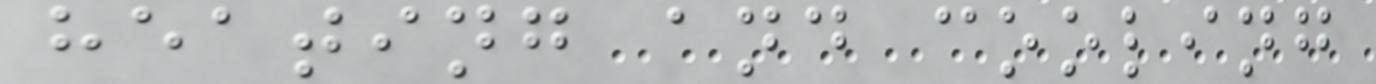heating and cooling
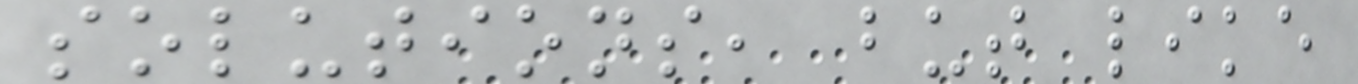solutions, but like
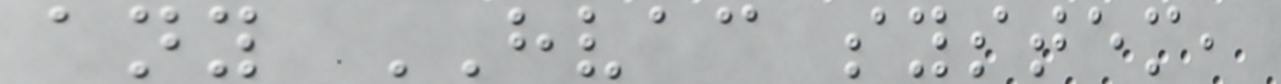any HVAC system,
